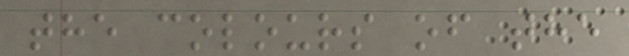the colours of the
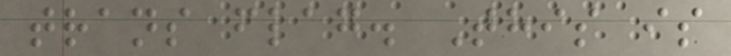trans flag. This is
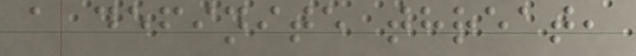a definite threat,
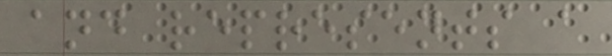and represents a
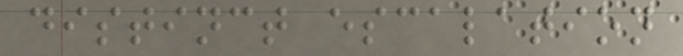distinct escalation
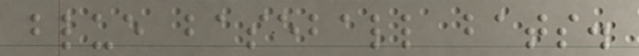blue baseball bats.
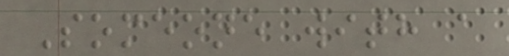Someone with a
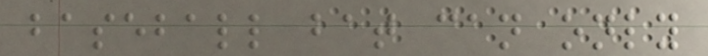baseball bat can only
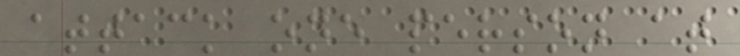attack one person at
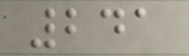241
